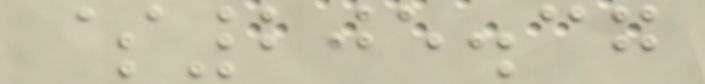$205.37
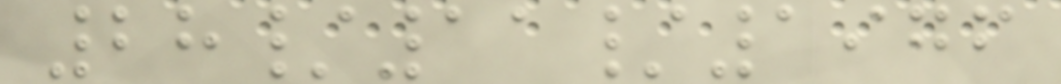28/11/1976
